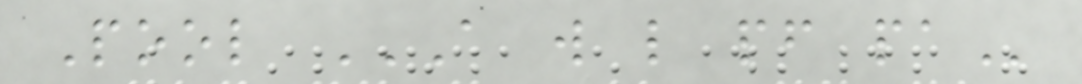Pool A W L PF PA
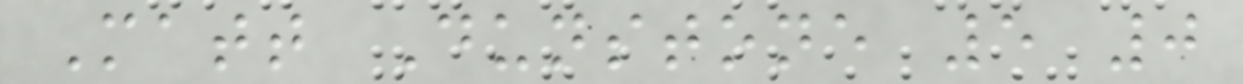Matt Dunstone 5 0
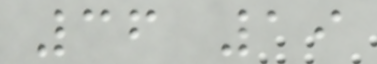36 19
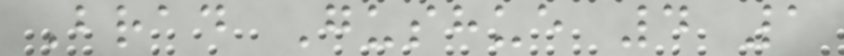Brad Gushue 4 1
